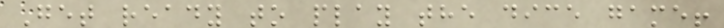Get ready to play the dice game!
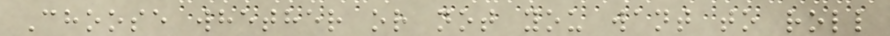Choose whether or not you want to roll
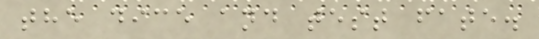the dice and test fate.
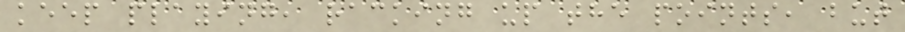keep playing, racking up the points, but
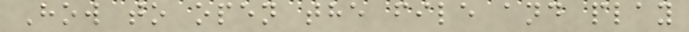How to open the file and play
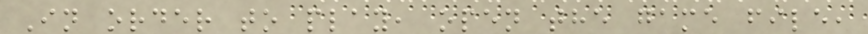In order to play, open the game file,
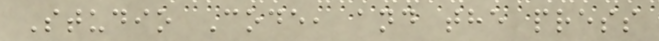Studio Code, and the press
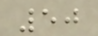50
